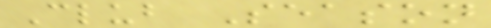Club Season
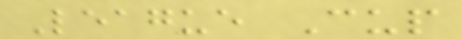League Cup
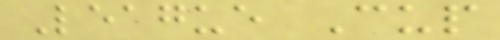League Cup
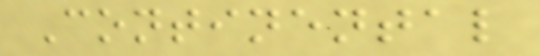Continental
